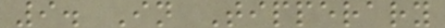9. In Tipperary
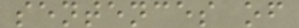sentences of
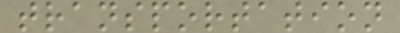transportation
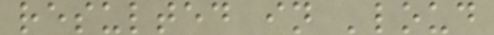resulted in 'loud
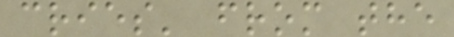cries' from the
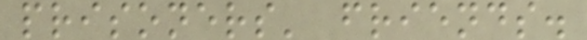prisoners' friends.
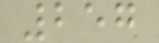257
